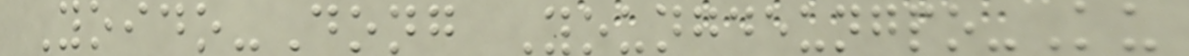Yoido-Dong Youngdeungpo-Ku
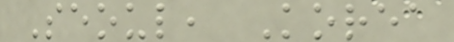Seoul, Korea
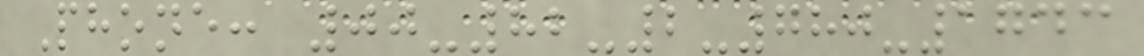Phone: 00-82-2-780-1743
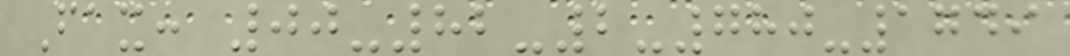Fax: 00-82-2-780-1749
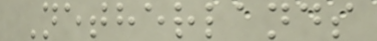Netherlands
